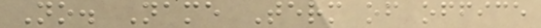No. Name Term of office
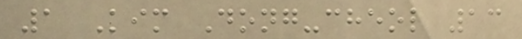1 Kim Dong-cheol 13
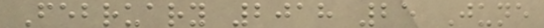February 2018 25 June
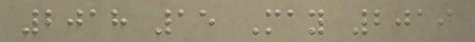2018 15 May 2019
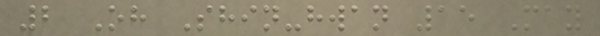2 Oh Shin-hwan 15 May
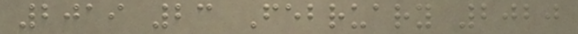2019 23 February 2020
